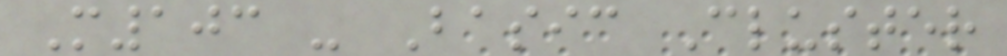M103 - Basic Cluster
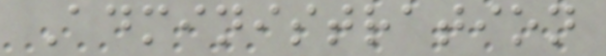Administration
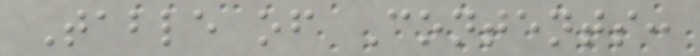Table of Contents:
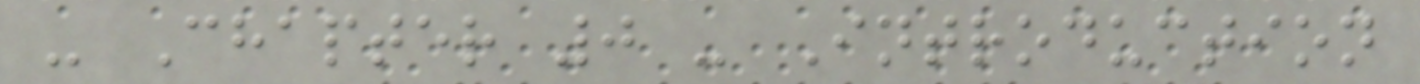- Chapter 0 - Introduction
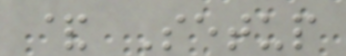& Setup
